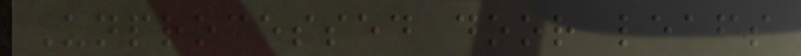Unprocessed door leafs
